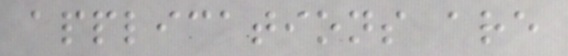applications are
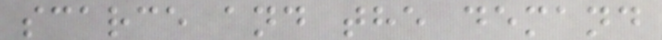scarce and the demand
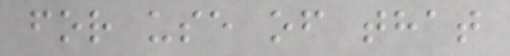for use of that
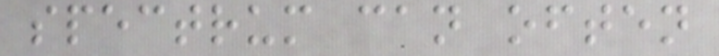spectrum can often
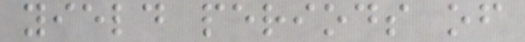yield periods of
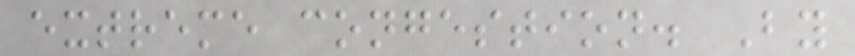extreme congestion. By
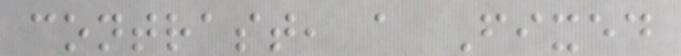contrast, a Fixed
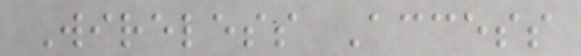Wireless Access
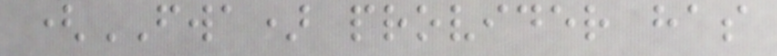(FWA) provider has
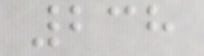238
